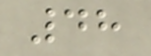48
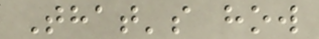That's how
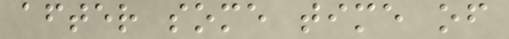after some time of
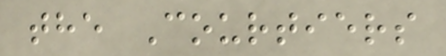the Courtiers
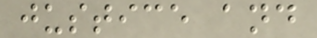justice and
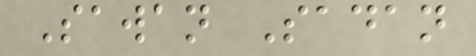Sawan Sadan
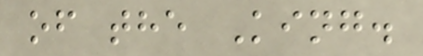of the King.
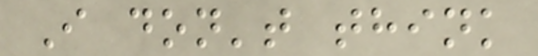I don't think
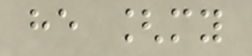he [my
